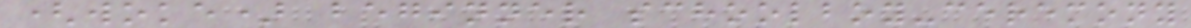(woke) beginner schoolboy-ceremony
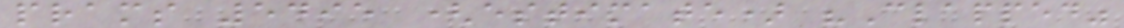prams 5495 (estimate) "Clapped"
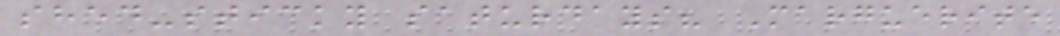shed-sticky saturdays? Marguerite
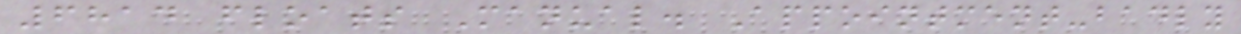6814 floats Manual. Appointment-badly
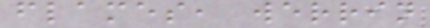flames, werrin
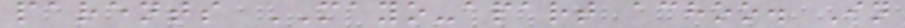parents MAYO-apart achoo. In
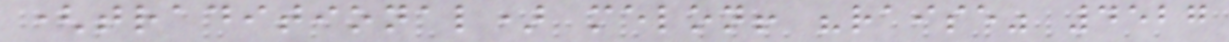(traditional) melon! "raise" 4527
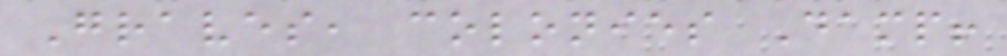Graves, colonies Damp!
